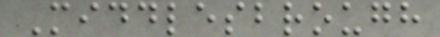Middlesbrough
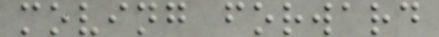moving forward
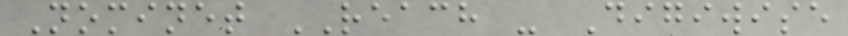Nominet REACH - Digiwise
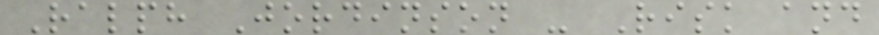Ralph Jordinson - Risk and
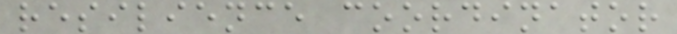resilience coordinator
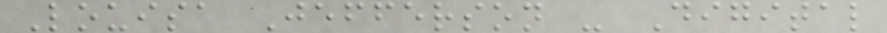Louisa Jefferson - Digital
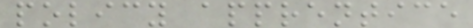policy apprentice
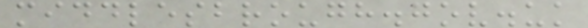middlesbrough.gov.uk
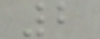2
